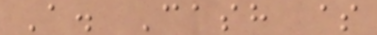A. Cash $
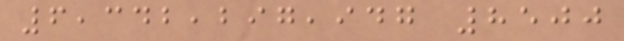6,342,297,947 8500
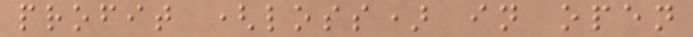profit (loss) in open
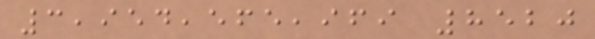3,954,565,969 8520
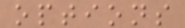options
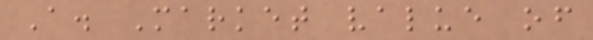A. Market value of
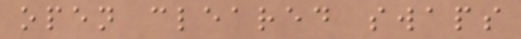open cleared swaps
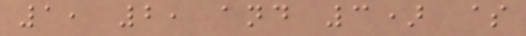1, 2, and 3) $
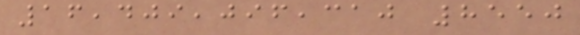16,409,096,310 8550
